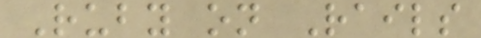Ruby on Rails
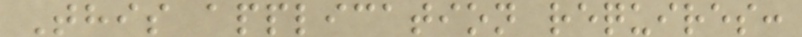This application requires:
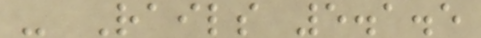- Rails 5.1.5
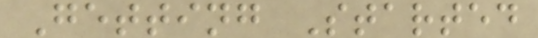Getting Started
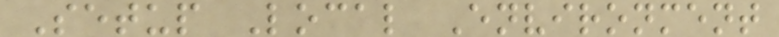Setup Local Environment
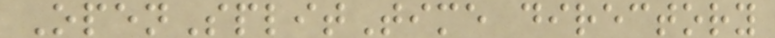OpenSplitTime directory
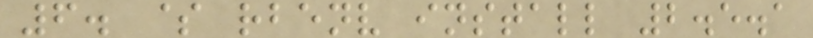6. $ rbenv install 2.5.1
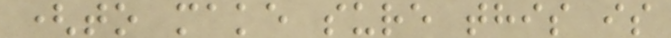(to make sure this is
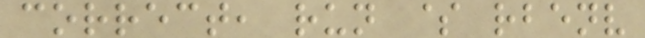correct, run $ rbenv
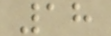18
